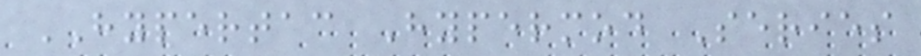HYPERTAC Hypermod Series
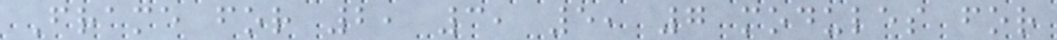Frame for 2, 3, 5, 7 modules for
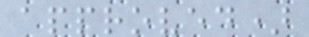approved)
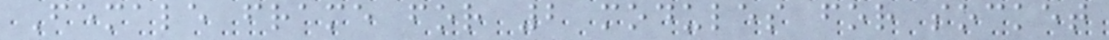Female frame for 2 modules for socket
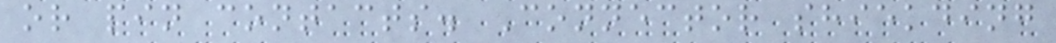or pin contacts. Connector shiekding
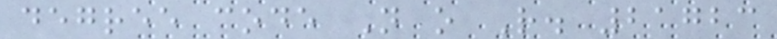degree code N o R. 21723
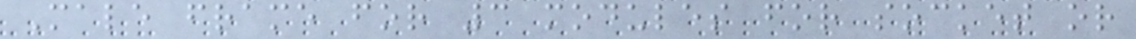Male frame for 3 modules for socket or
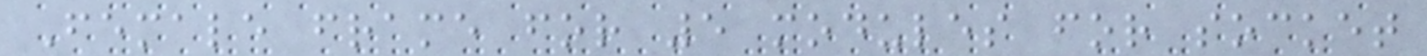Female frame for 5 modules for socket
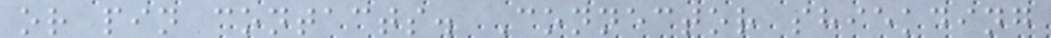or pin contacts. Connector shiekding
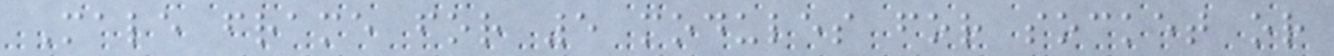Male frame for 5 modules for socket or
